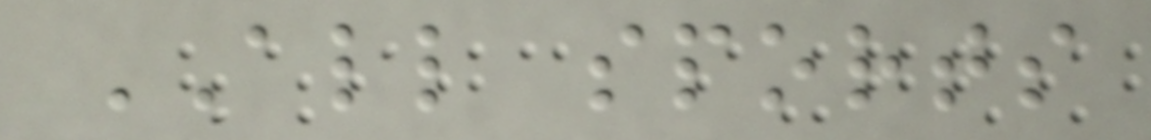ALL sports
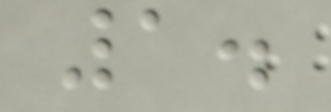1.
